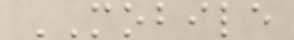MOBILE
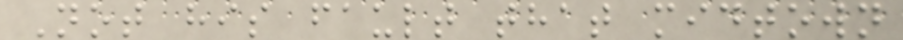Not his fault that midtown
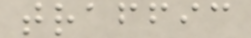traffic
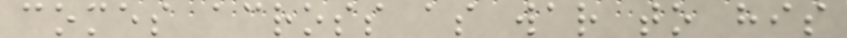comes across as war to his
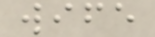wife
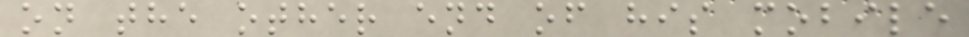on the other end of his mobile
